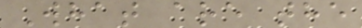What are the
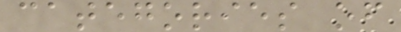categories of
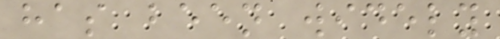has been widely
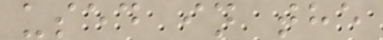used in the
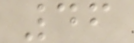46
